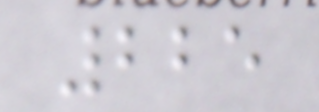225
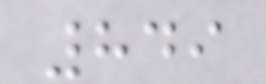849
